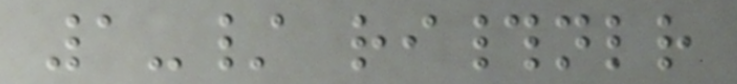1-/ ri#nlr
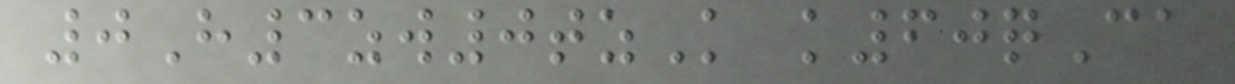0H3zw0tzK k60qCa
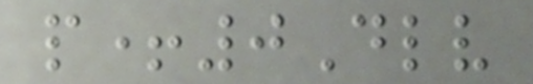p+0Dlv
